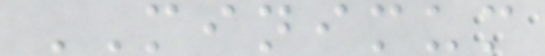MINIMUM
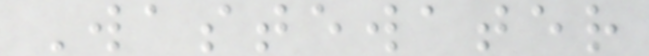Wastewater
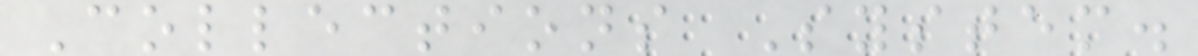Collections System.
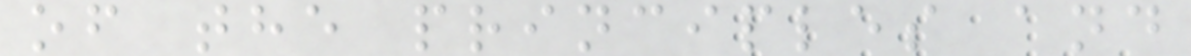of the principles and
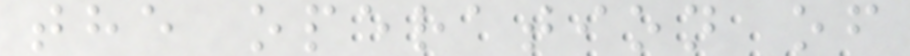the operation of
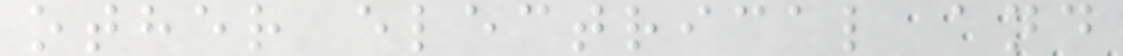other electrical and
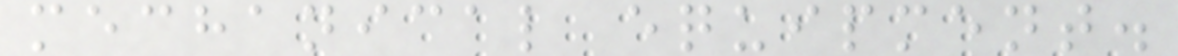mechanical equipment.
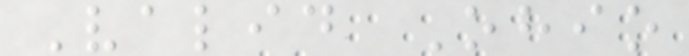Valid Ohio
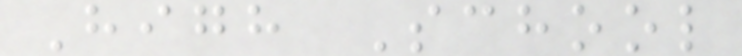High School
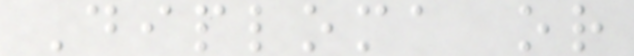Diploma or
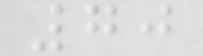70
